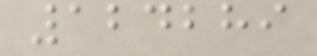124289
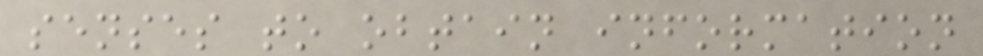senses to obtain information
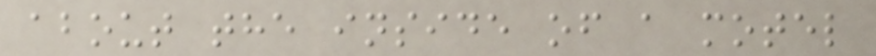about the inside of a motel
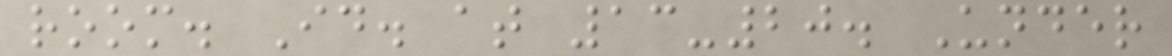room. Id. at 13-20. Under
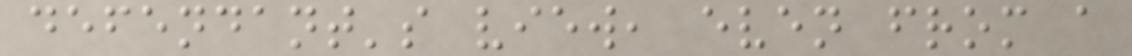defendant's view, even from a
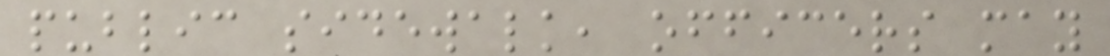public sidewalk, officers may
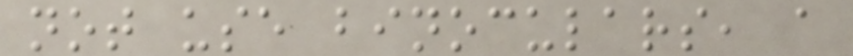not use binoculars, a
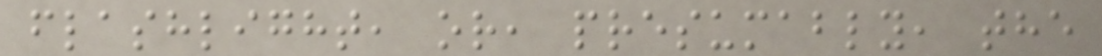flashlight, or, presumably, the
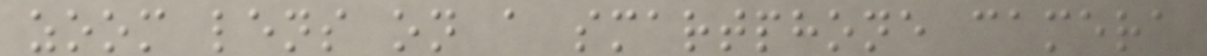zoom lens on a smartphone camera
